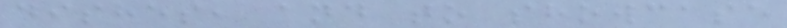dishes, and to showcase
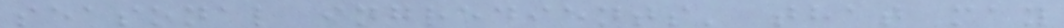seasonal ingredients' that may
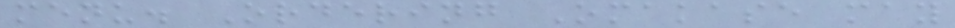menu. Ordering Omakase may
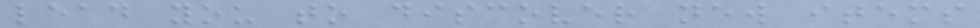lead you to discover new items
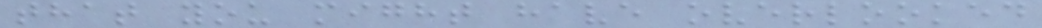that you might have overlooked
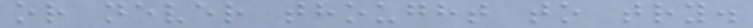or never thought to try.
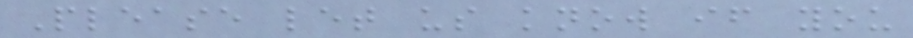Please let us know if you
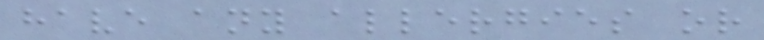have any allergies or
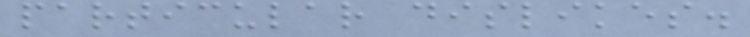particular dislikes.
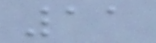11
